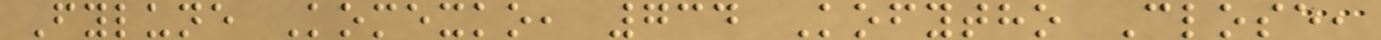Fylune Komexko, 734 Kofytho Close,
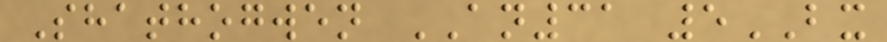Shathogwen AN31 5BX
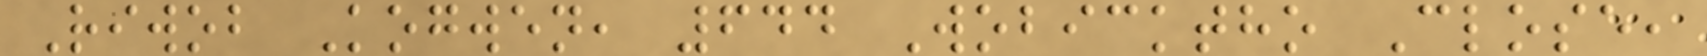Riwob Kogwen, 644 Wobicktho Close,
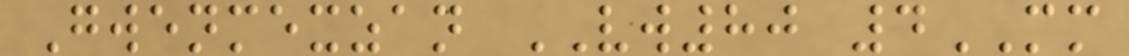Gwenmexzan VW80 4MM
